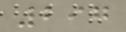297
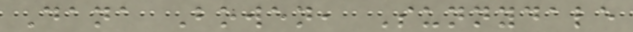Dana Bowen, Sunnydale
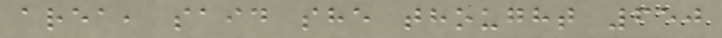area, said she thought 650
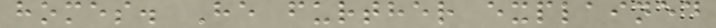homes. He further explained
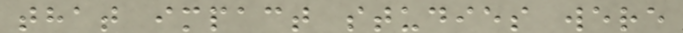that impact studies were
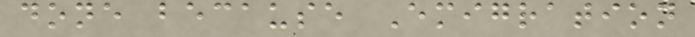done because Emigration
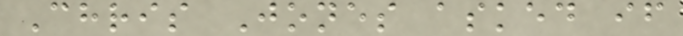Chris Jones asked if
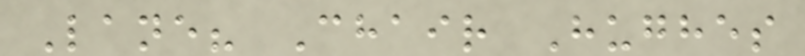Lane? Chair Hughes
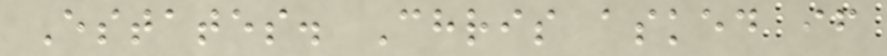Estates. Chris asked if
